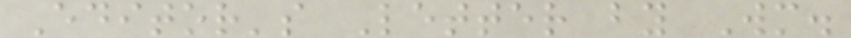Editor's Letter by Wm.
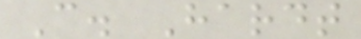C. Hardt
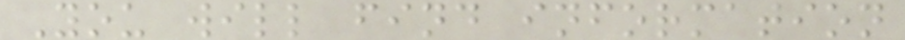You will find information
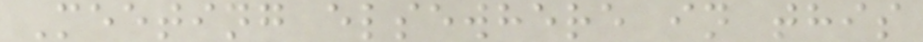Meeting elsewhere in this
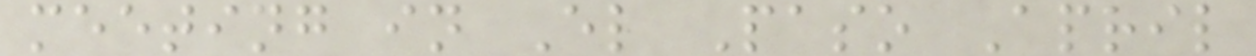meeting in El Paso April
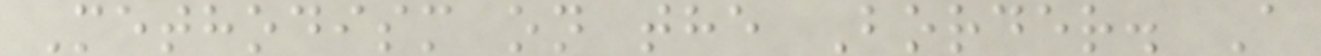Methodism on the Border. A
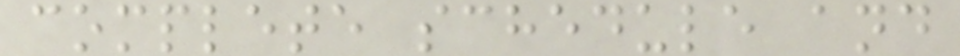complete schedule and
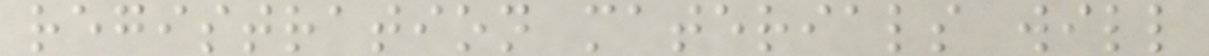registration materials will
